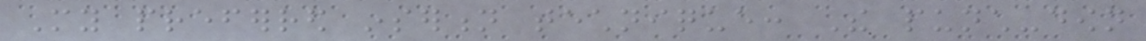My preferred insertion technique: The punch-down
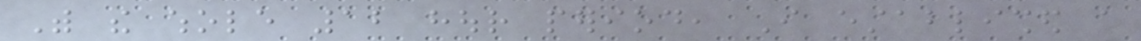With the whole 12 hour period, I established a
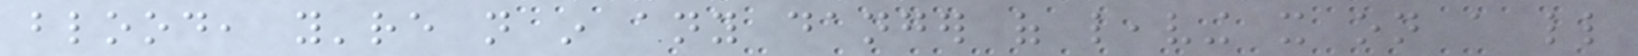blood, you're not in any danger of leaving it on a little
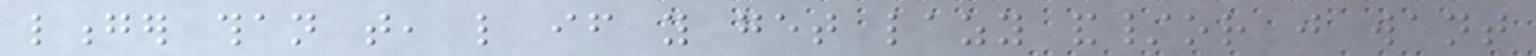longer than that, like if you get lazy and/or just want
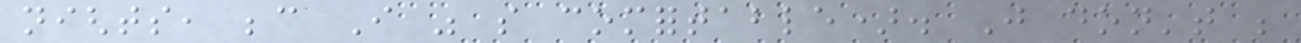nights, because I was so comfortable). Just don't be
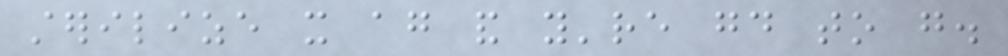sterilize it again and you're good to go.
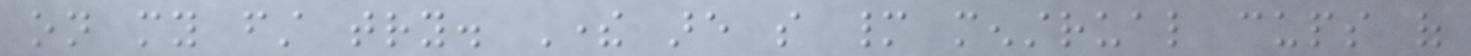on my first try. There are so many menstrual cups of
